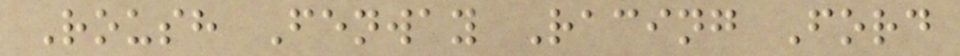Roush Fenway Racing Ford
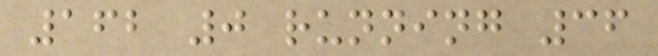162 0 running 36
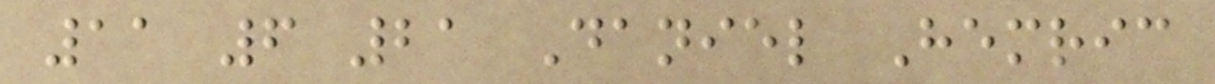11 6 21 Daniel Hemric
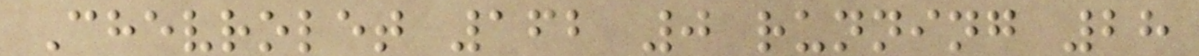Chevrolet 162 0 running 28
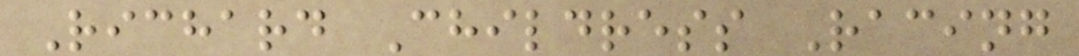Richard Childress Racing
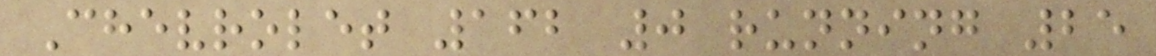Chevrolet 162 0 running 25
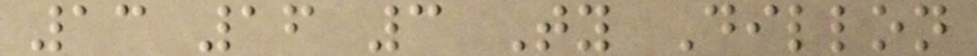13 16 3 Ty Dillon
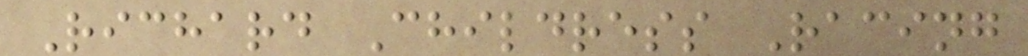Richard Childress Racing
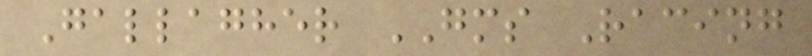Gallagher GMS Racing
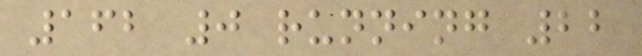162 0 running 22
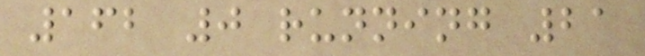162 0 running 21
